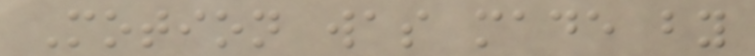Motion was made by
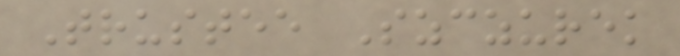Trustee Szczurek
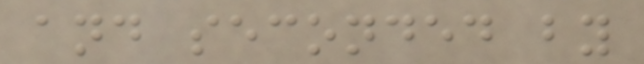and seconded by
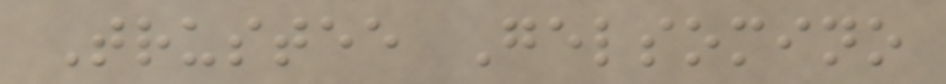Trustee Gelsomino
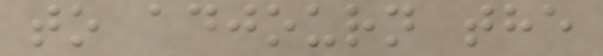to adjourn the
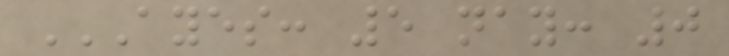AYES: 5 NAY: 0
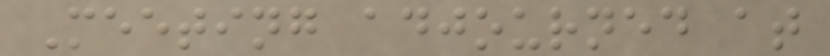Meeting adjourned at
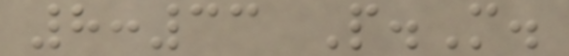8:33 P.M.
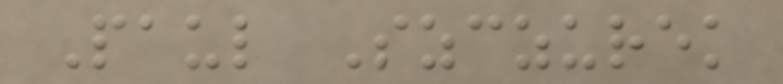Paul Szczurek
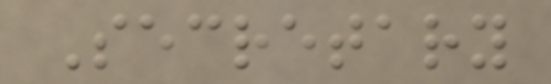Secretary
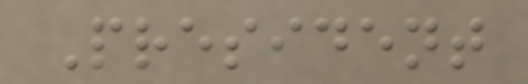President
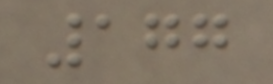177
